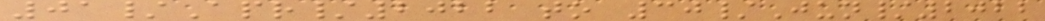01/Apr/2022 to 30/Jun/2022
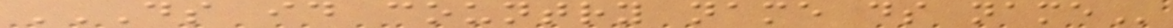DS ID COUNTRY NAME DS NAME
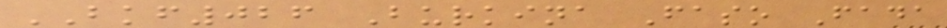BKF026 Burkina Faso Fada
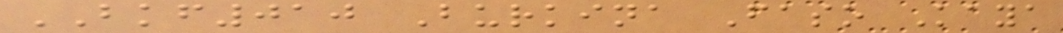BKF010 Burkina Faso Kaya
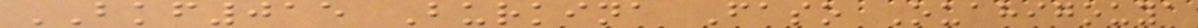BKF015 Burkina Faso Ouahigouya
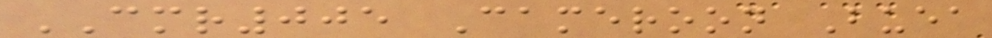CMR005 Cameroon Buea
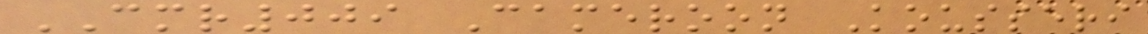CMR009 Cameroon Kousseri
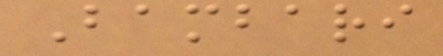Bambari
